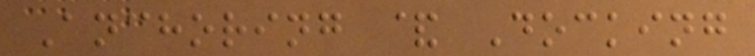Anchoring & Docking
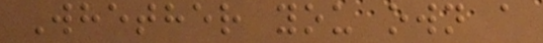Whether you own a
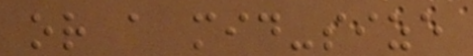or a mid-size
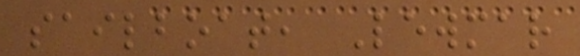sailboat, Lewmar
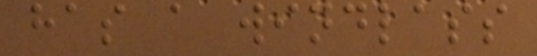has a windlass
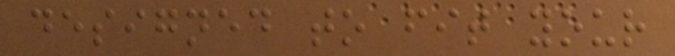designed to fit your
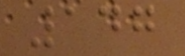147
